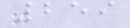259
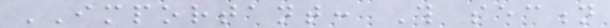IMPORTANT: This section
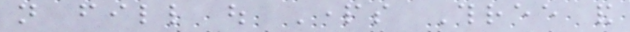not fill out Parts Three and
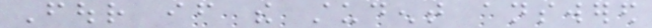Four if the student answered
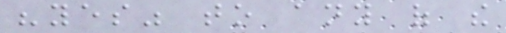"yes" to any of the
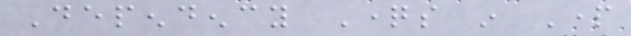Dependency Questions in Part
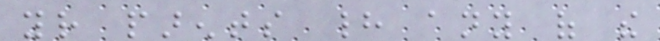your parents had any of the
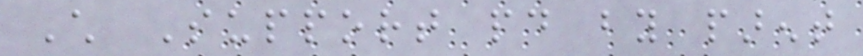Child Support paid by parent
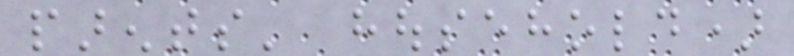parents' household)
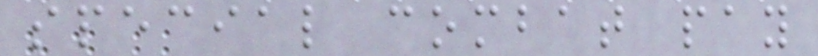special combat pay
